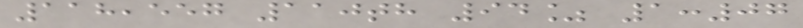118,557 110th 94% 1:07
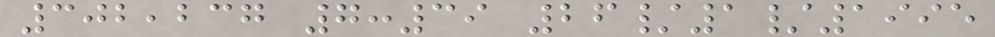302,237 7:39 26/1/1995
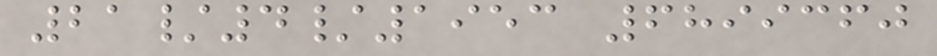21/4/1953 6899360
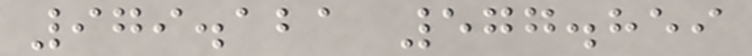979.121 577.859
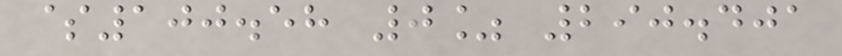$100.58 0% 290.401
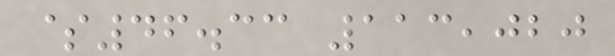$46.33 113,020
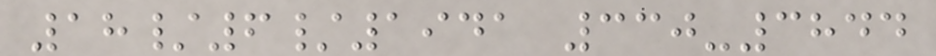18/6/1941 330-3844
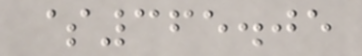$365.05
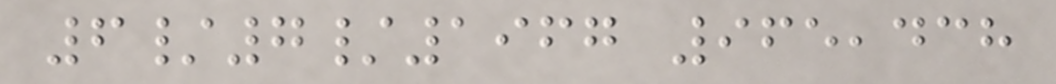6/7/1967 965,438
